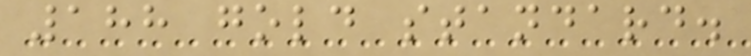188 gold standard.
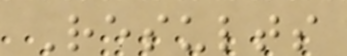Results
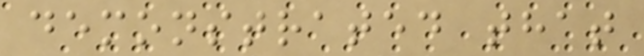demonstrated that
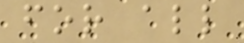for all
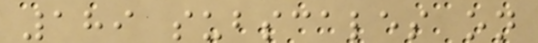189 subscales on
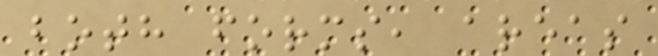both forms, areas
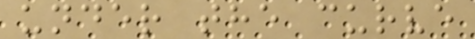under the curve
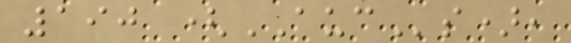190 (AUCs),
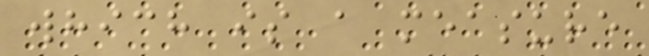which is a measure
